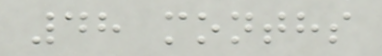48 months
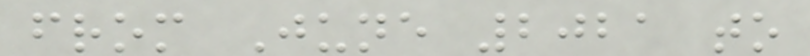from June 2021 to
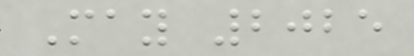May 2025
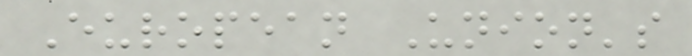European Union's
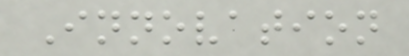Innovation
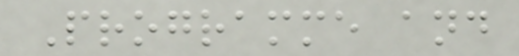Programme and
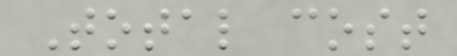Total cost
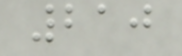210
